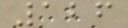126
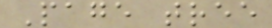Page tree
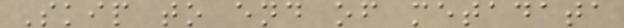Skip to end of metadata
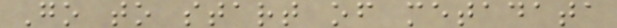Go to start of metadata
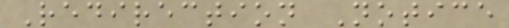Redirection Notice
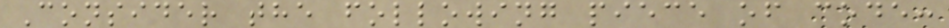Consider the following piece of code:
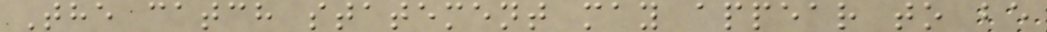The catch statement may appear to be
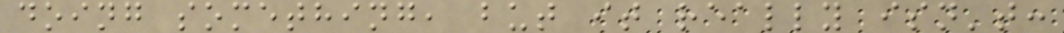doing something, but it really isn't:
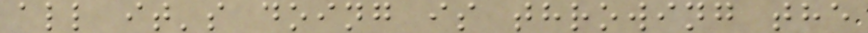all it's doing is throwing the
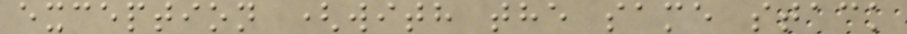exception (with the same stack
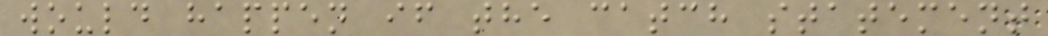would happen if the catch statement
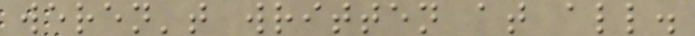weren't written at all.
